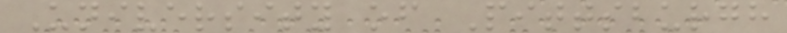University of Pittsburgh
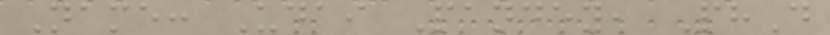Name: Udai Pandey, PhD
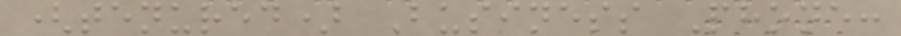(tenured) Business Phone:
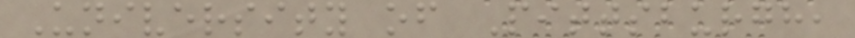University of Pittsburgh,
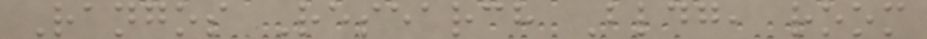Rangos Research Bldg, room
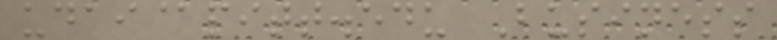udai@pitt.edu Business
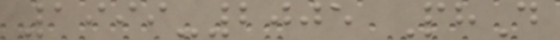1999-2005 PhD
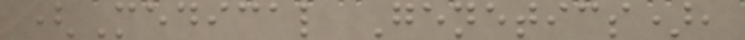(Medical Genetics),
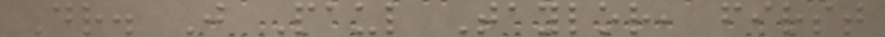Dr. J Paul Taylor, first
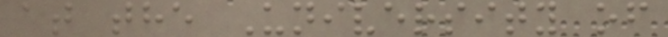at the University of
